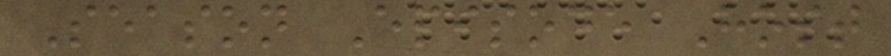Season Episode Host
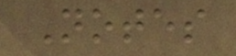Notes
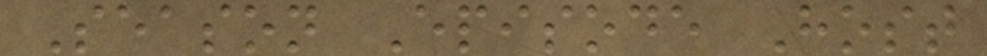Season Episode Host
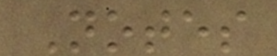Notes
